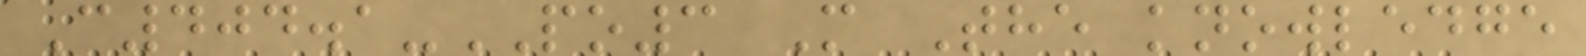C404.1-PO3 M The knowledge
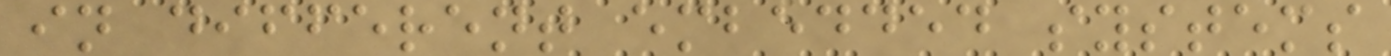in different embedded systems
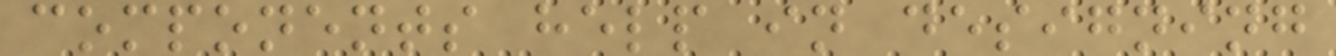components help in designing
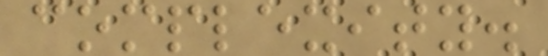complexity.
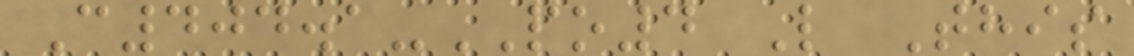C404.1-PO4 L This
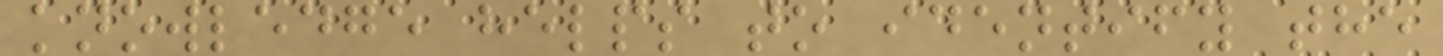knowledge helps to identify the
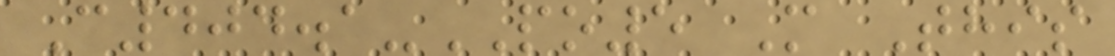C404.1-PO5 M This
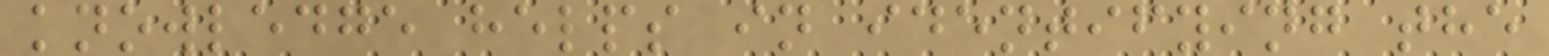knowledge helps in identifying the
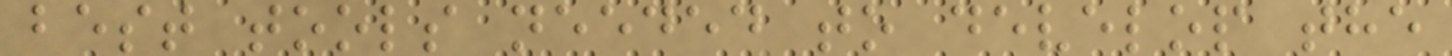best tools needed to develop the
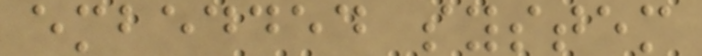embedded system
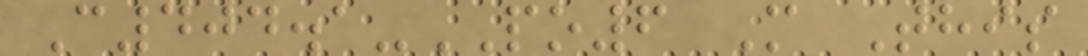C404.1-PO6 M This
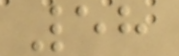58
